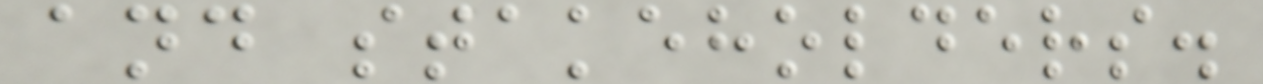and stakeholders.
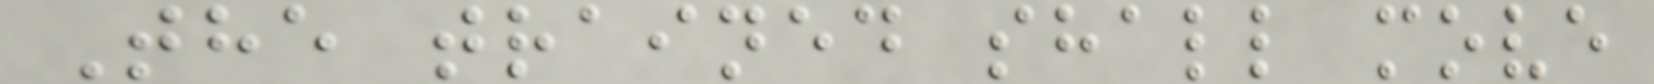The trained shall move
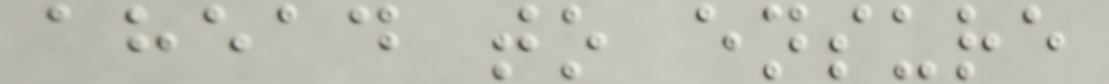ahead to ensure
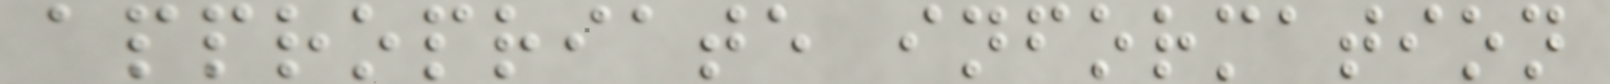appropriate information
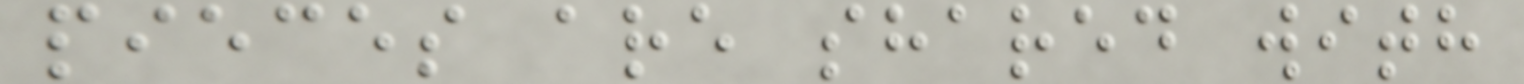pieces are shared with
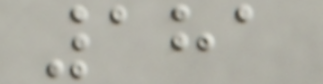181
